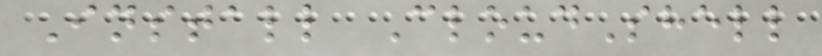Install CloudShell
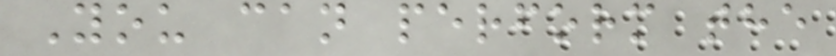You can perform the
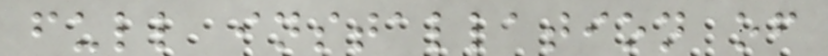full installation of
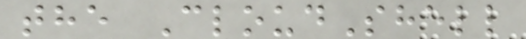the CloudShell
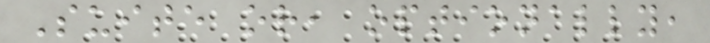Suite or, optionally,
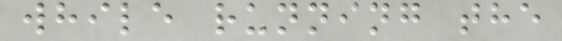while running the
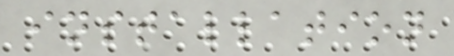installation
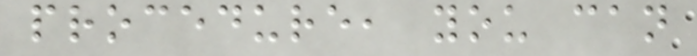procedure, you can
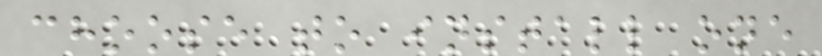choose to install one
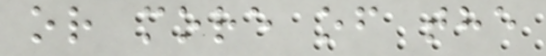or more of the
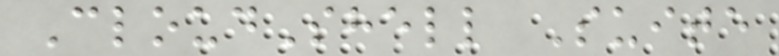CloudShell Suite
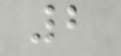2
